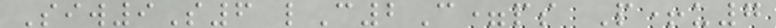Siw9S6 lC2C=ps P+u7
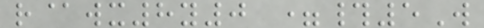r@wx8y0 =#5W
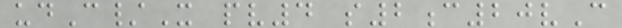udC/X pv4 s2c20vC
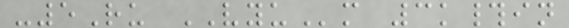-5Ru VYUm 3k#in
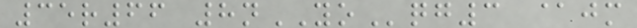35r66 8nYOqg3 @jm
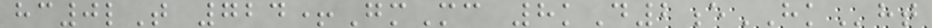hc0lT 724+GmMc 8kD2eHKht
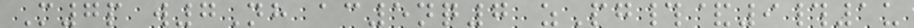M7p w7Nh ac5nq7 zPg#&9#1u
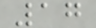17
